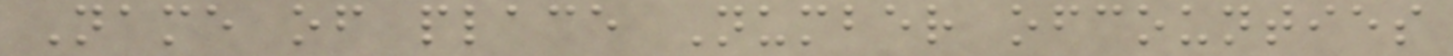Name of place Number ofcounties
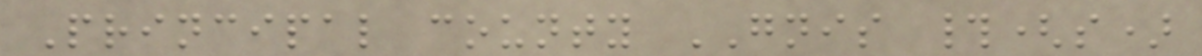Principal county GNIS #(s)
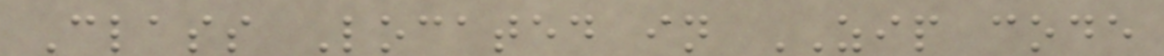Class Located in ZIP code
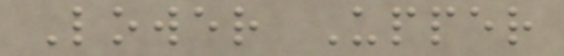Lower Upper
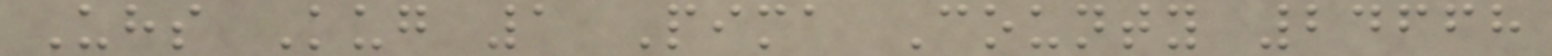Uhs Kug 1 Pima County 24668
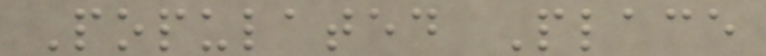Populated Place
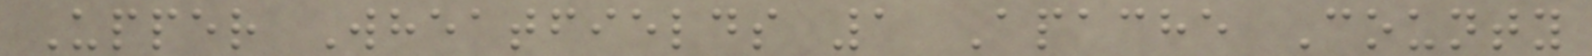Upper Wheatfields 1 Apache County
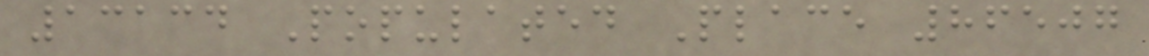13134 Populated Place 86507
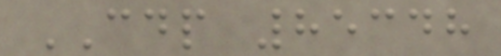CDP 85348
